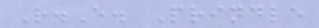R.E. Prindle
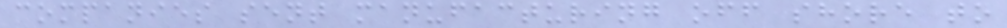companies sent manufacturing off shore to
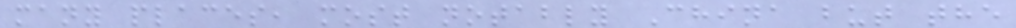many places, most notably China but the
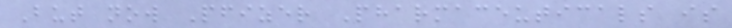But now Pfizer Pharmaceuticals is
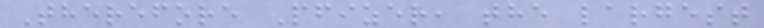Therefore Pfizer, the largest
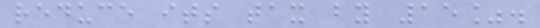reduce its tax by 15%.
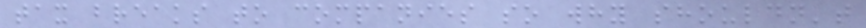tax breaks to companies so why shouldn't
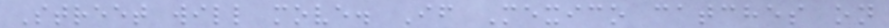Street will move. If Mexico catches on
